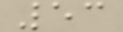53
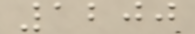1200
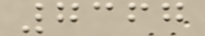7367
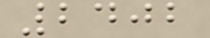2402
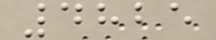4825
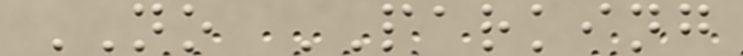NO PARKING
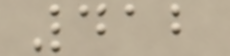412
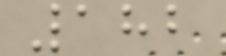182
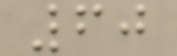60
